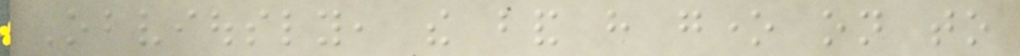Obviously, the band have gone on to
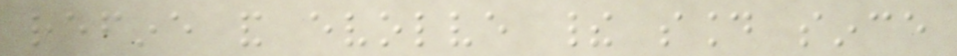refine and evolve their sound since
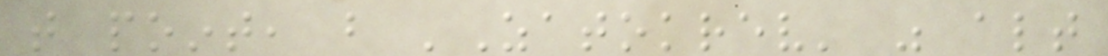that point, but 'Zatokrev' was altogether
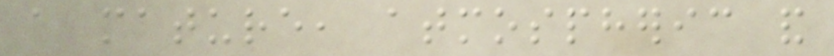a mature, atmospheric and
